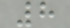8
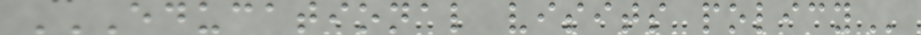EDUCATIONAL VISITS POLICY
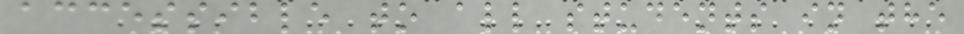accessible to all students in the
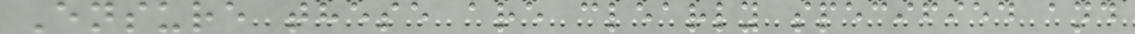Ensure these are clearly specified and
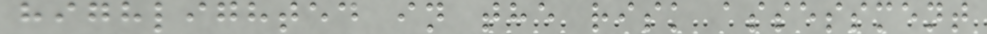highlighted in the risk assessment
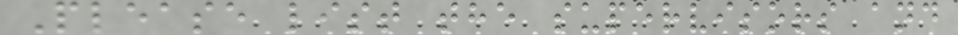Please list the supervisors and
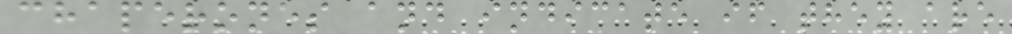chaperones and indicate if they are
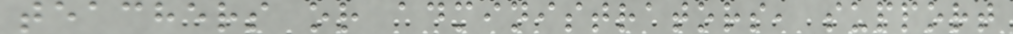teachers or administrators, support
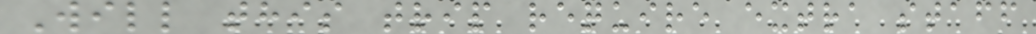Will this trip require extra staff
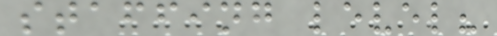staffing level?
